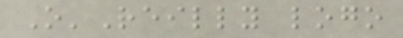O'Reilly logo
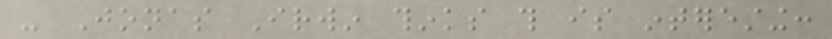- Jonas Irwin thinks this is interesting:
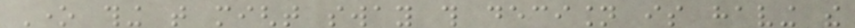One thing that might sway this decision is having the
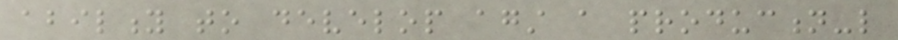ability to develop against a production-like
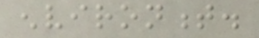environment.
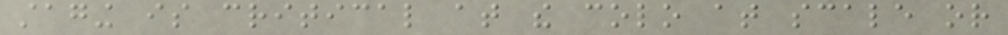staging is critical at the colo at scale or
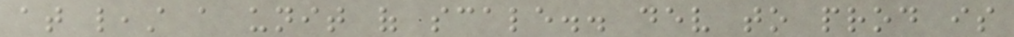at least a unit of scale.. dev to prod is
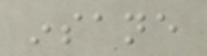insane
